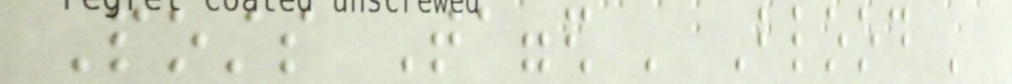Posts Tagged ' Blood '
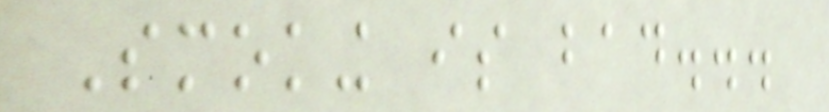Smoking is bad...
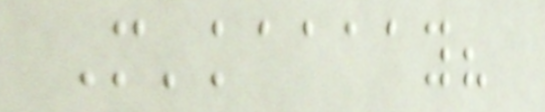M'kaaaay?
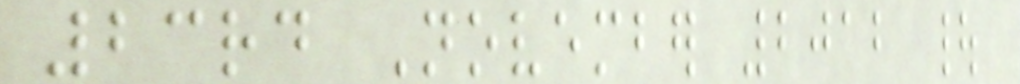23rd November 2012 |
